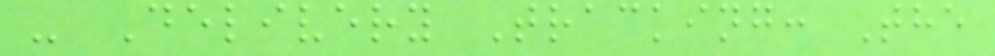- Delivery Tracking: The
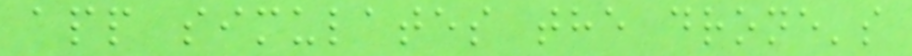app simulates the drone's
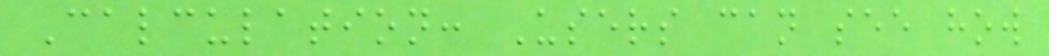Calculation: Users can see how
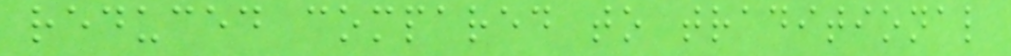reduced compared to traditional
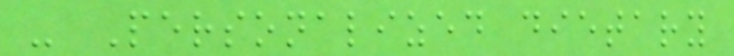- Personalized dietary
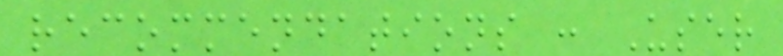recommendations : User
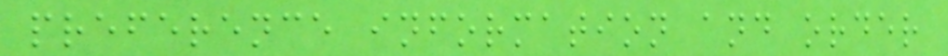preference information and order
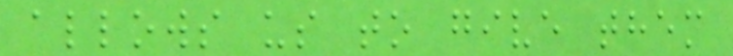allows us to give them
